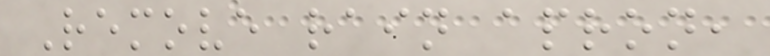Remove rain apron,
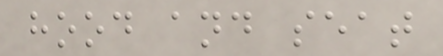hood and seat
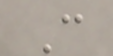C
